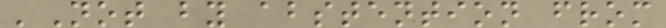'Not by abstention from
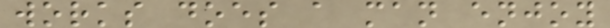works does a man enjoy
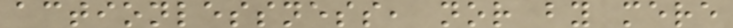actionlessness, nor by mere
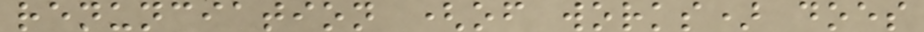renunciation (of works) does
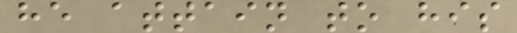he attain to his
